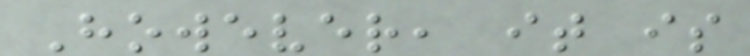However, it is
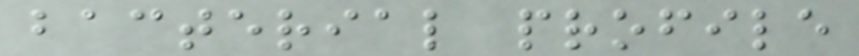bacterial profile
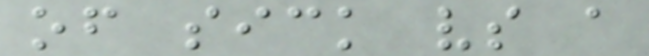of sick vs a
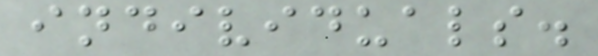individuals.
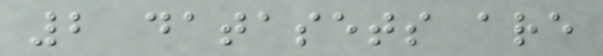2 datasets are
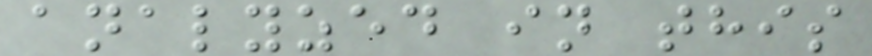analyzed in this
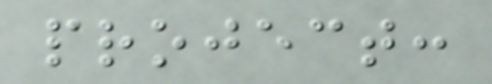project:
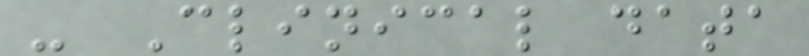- Clinical data
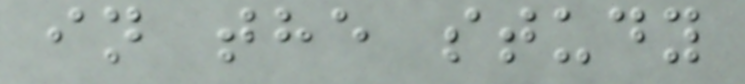in the study
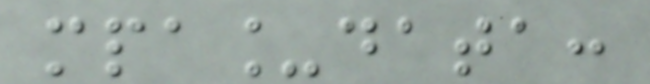mpa_data:
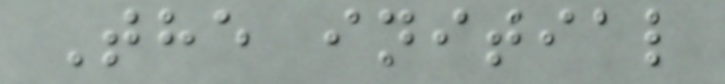The initial
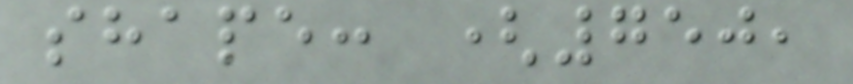shape: (750,
